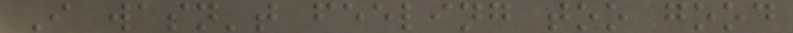I wasn't feeling too good
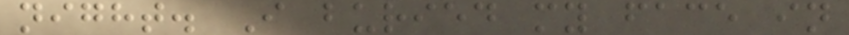night. I buried my face in
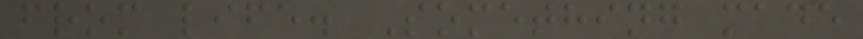from life. Something made
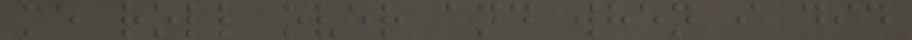me roll over and when i did
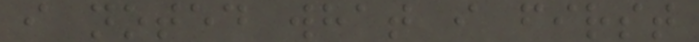i noted what i first
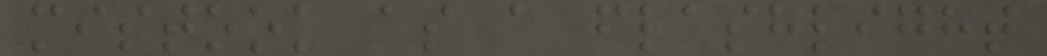mistook as a flashlight
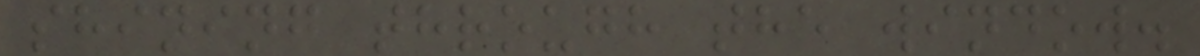shining through the window.
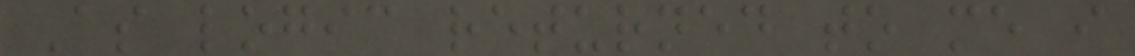As logic returned to me i
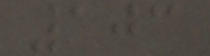103
